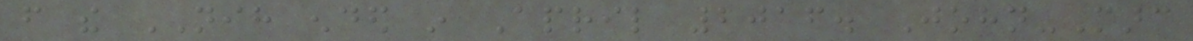from the NIH ended in April 2016. John-Marc
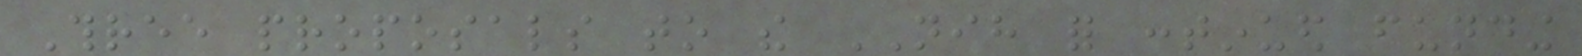Three proposals to the NIH for continued funding
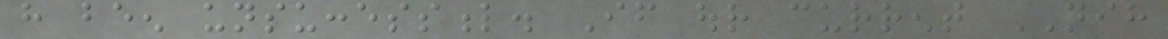have been unsuccessful. If our current NIH
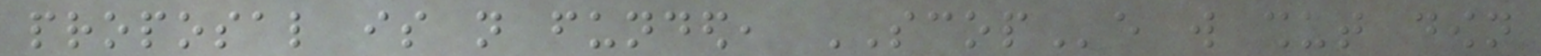proposal is not funded, SCOPe will shut down
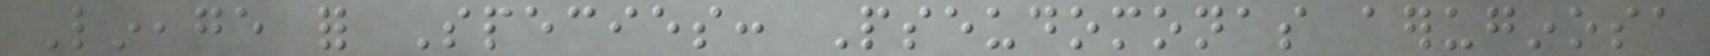Lineage for Species: Pseudomonas aeruginosa
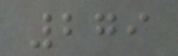279
